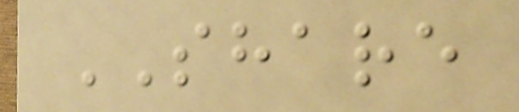SHARE
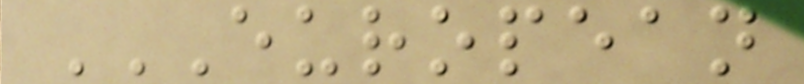EUROPEAN
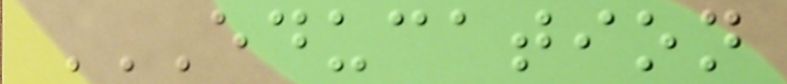EDUCATION
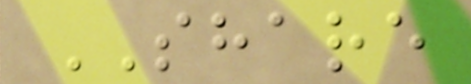SHARE
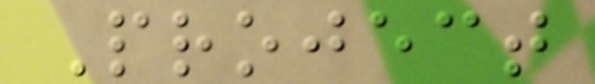Project
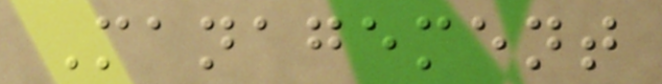Management
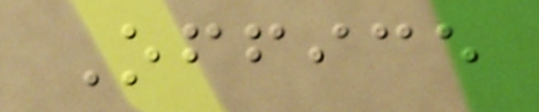Office
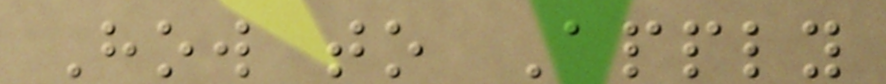How to Apply
